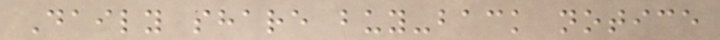Daily share buy-back notice
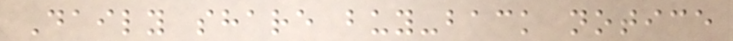Daily share buy-back notice
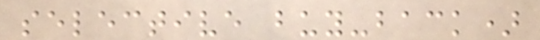selective buy-back)
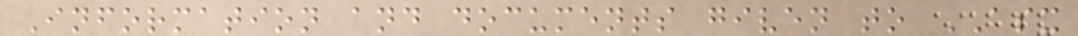Information and documents given to ASX
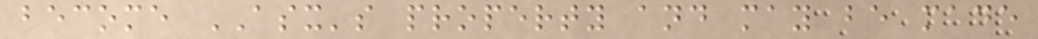become ASX's property and may be made
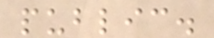public.
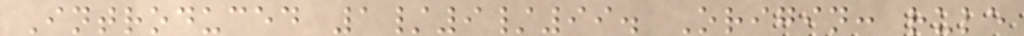Introduced 1/9/99. Origin: rule
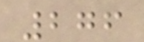276
